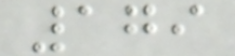179
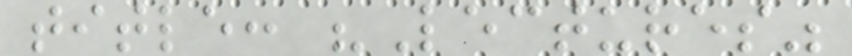title: "Lectures"
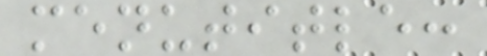menutitle:
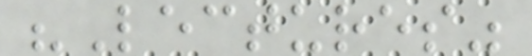"Lectures"
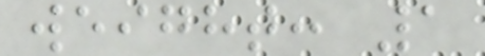weight: 1
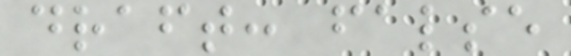draft: false
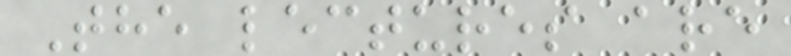The lectures are
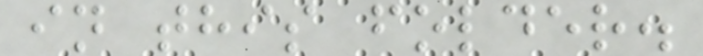in this folder.
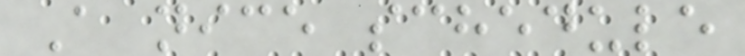A nice schedule
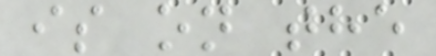is on the
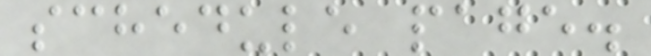schedule page.
